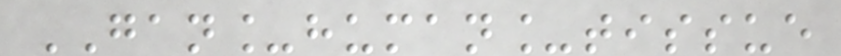GAN_human_tissue
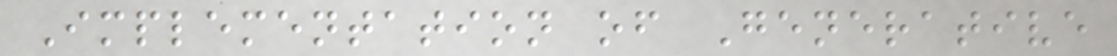Implementation of Generative
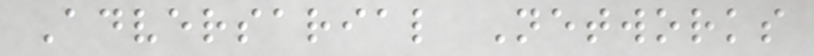Adversarial Networks
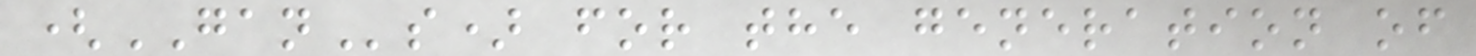(GANs) for the generation of
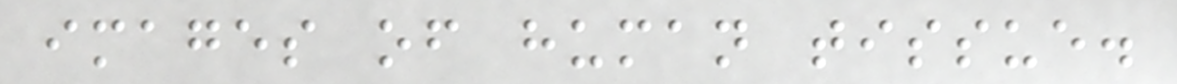images of human tissue.
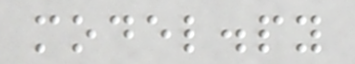model.py
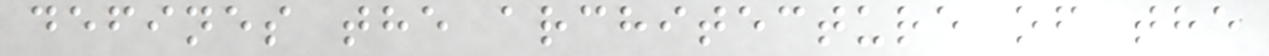defines the architecture of the
